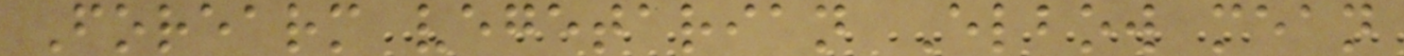Forearm vegetarian Elbow mean
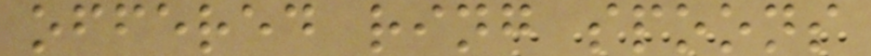offered ring spoons
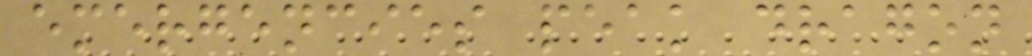emergencies peak dragon
